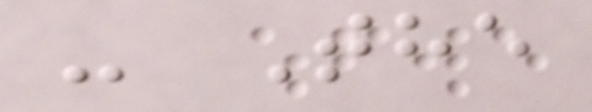- The
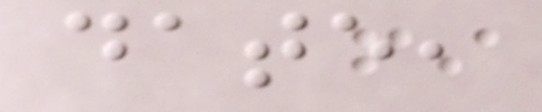date,
